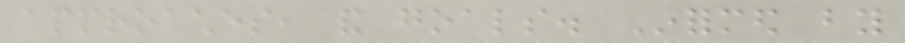approaches, and goals. Informed by
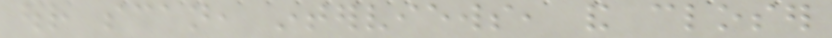our scan, interviews, and closer
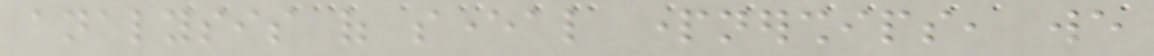analysis of several partnerships, we
